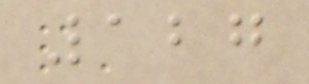127
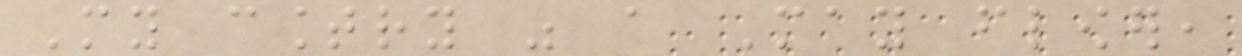My country was a May flower,
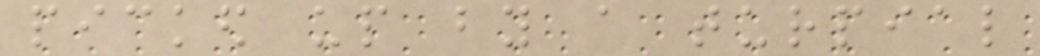picked up by a turpial
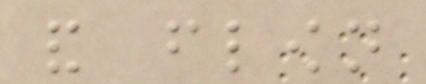and flown
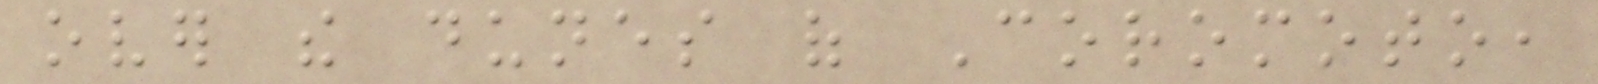over the dunes of Coromoto,
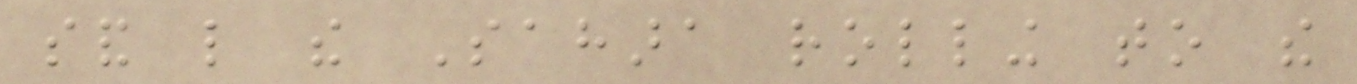sand like the Sahara rolling to the
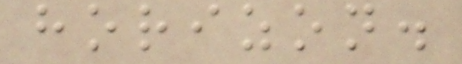horizon.
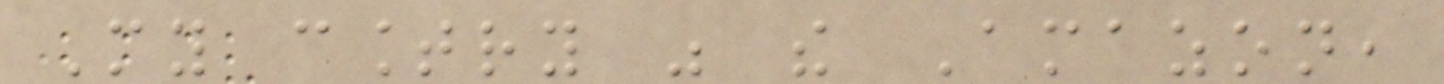My country was the Amazon,
